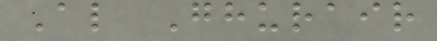Al Ghurair
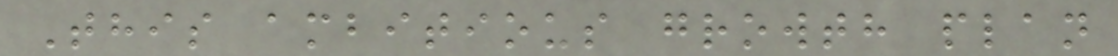This ambitious growth plan
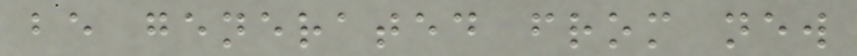be generated from new
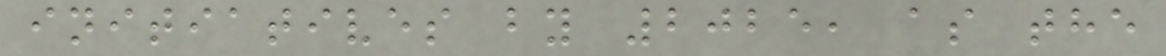initiatives by 2025, as the
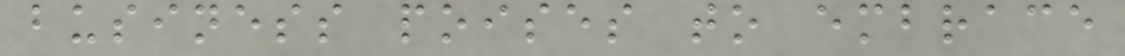business poises to embrace
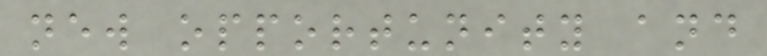new opportunity and
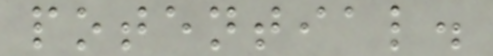potential.
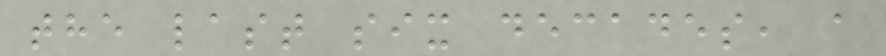the last six decades, a
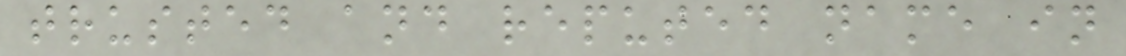trusted and reputed name in
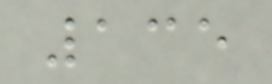135
